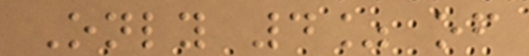Only 4% of
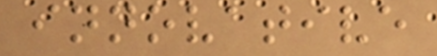innovative
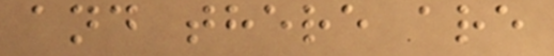and there are
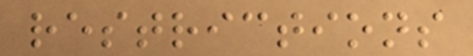restrictions
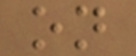on
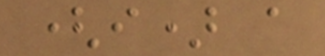(i) a
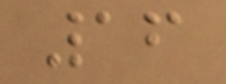16
